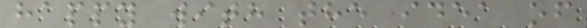happy with the idea of
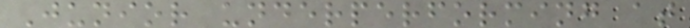Junior underperforming at
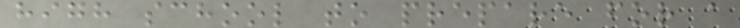high school to prepare for a
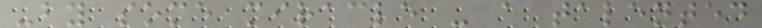-by some miracle - a talented
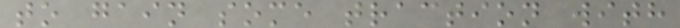to gain some traction with
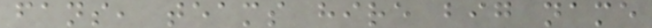fans, teams hire big name
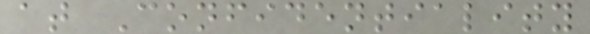at Confidentiality
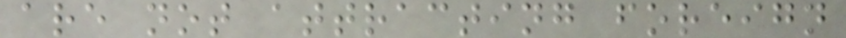are not attracting foreign
